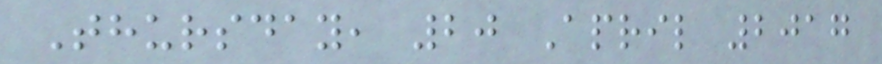Thursday, 20 April 2017
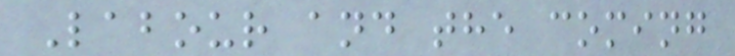Labour and the coming
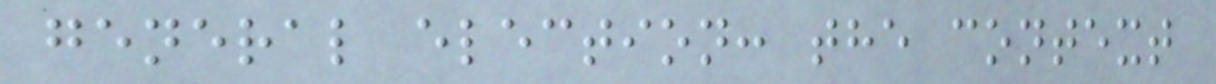general election: the context
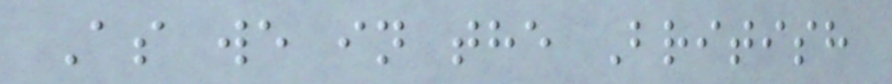As we in the British
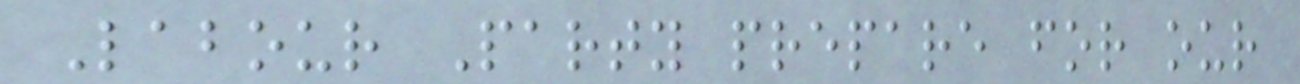Labour Party prepare for our
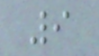9
